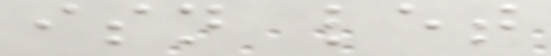isn let
